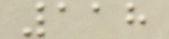118
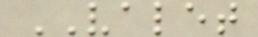VALET
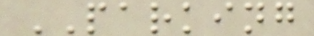PARKING
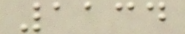1134
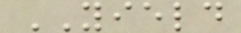YIELD
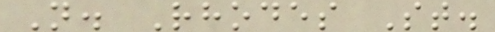N. Rhodes St.
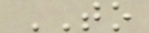TO
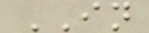IN
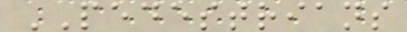PEDESTRIANS
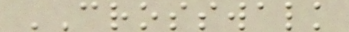CROSSWALK
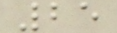25
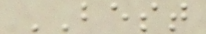BEST
